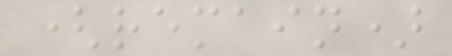(remain)
